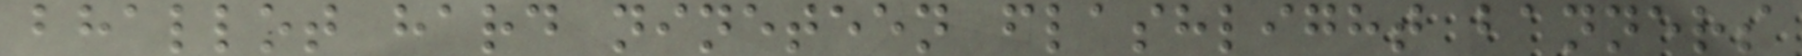bhallot hard nineteen flashlight banners
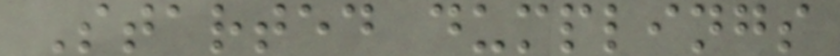Started dumplings
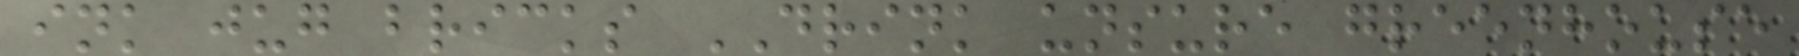ink jug bricks DRINK unsure greenhouse
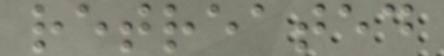retreated
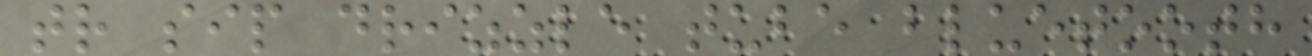tr sip drizzle tube bluetooth
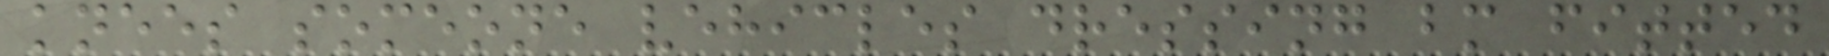knees someone vehicles dressing bm fitted
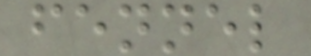fennel
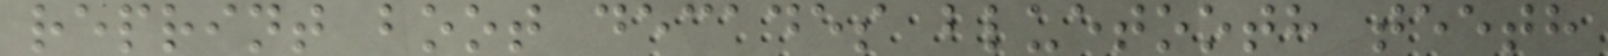reprint boot decades bluetooth teeth
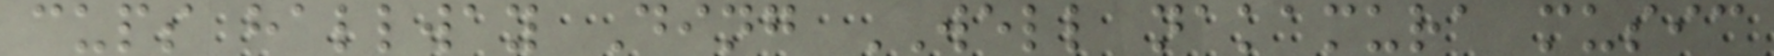cups hallway Ding WELL nakamura music
